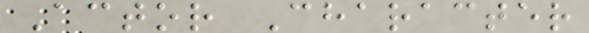Actor Character
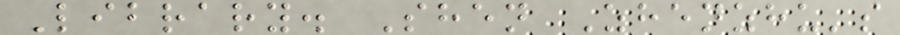Library. Shen Zhenzhu's
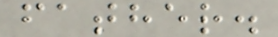father.
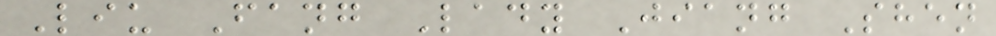Liu Fang Lady Jiang Shen
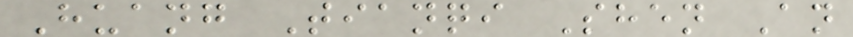Huang Tianqi Shen An
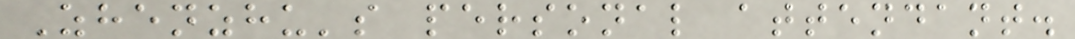Zhenzhu's personal attendant.
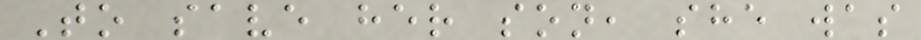To save her son, she was
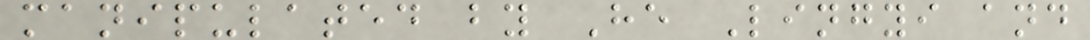manipulated by He Lingyi and
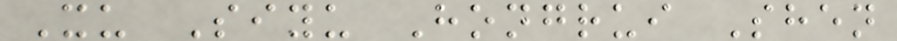Xu Siyu Hongrui Shen
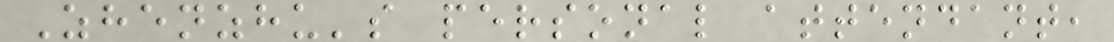Zhenzhu's personal attendant,
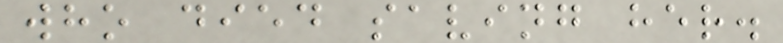who died saving her.
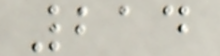214
